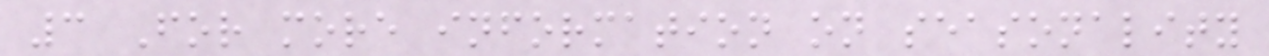3 For more information on seasonality
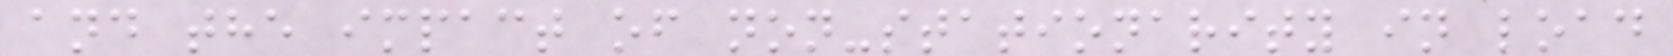and the impact of non-stationarity in load
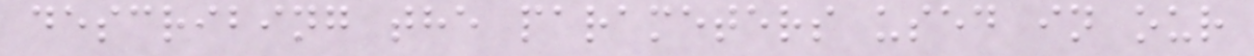describing the parameters used in our
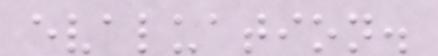evaluation.
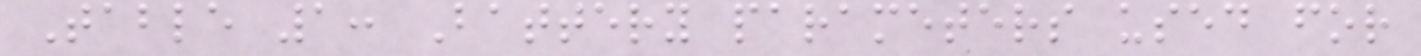Table 1: Battery parameters used for
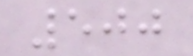500
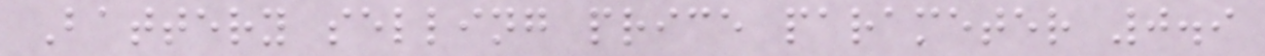Battery selling price parameter 0.9
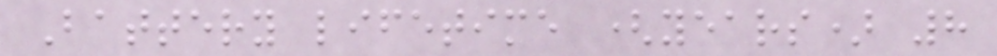Battery lifetime (years) 8
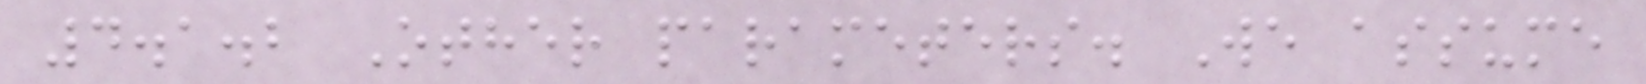4.1.2 Other parameters. We assume
